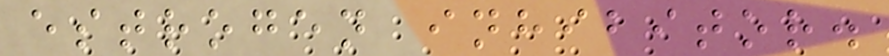estrogen inhibitor.
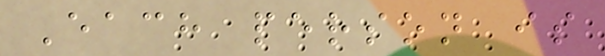Each person is
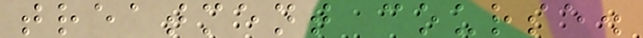treatment course.
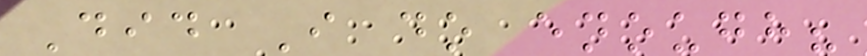Did I do enough?
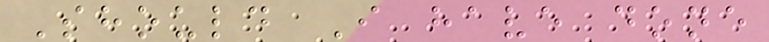Should I have done
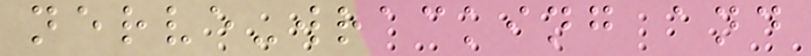nerve-wracking and
